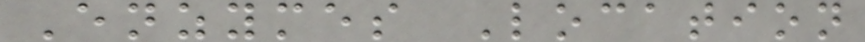Enzymes Location
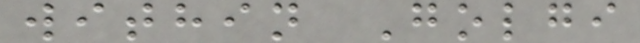within Golgi
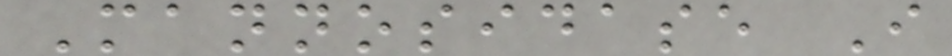Mannosidase I
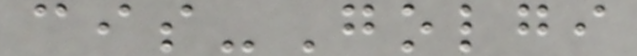cis-Golgi
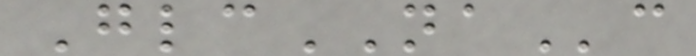GlcNAc
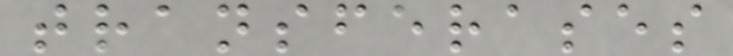transferases
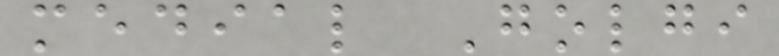medial Golgi
